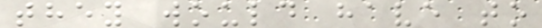they would have to
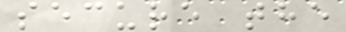secure the
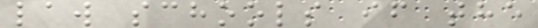law schools if the
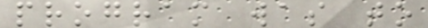program was to
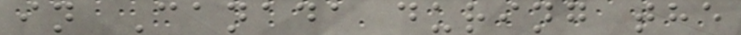in Canada during the
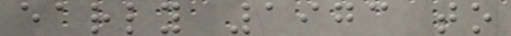early 1973 to
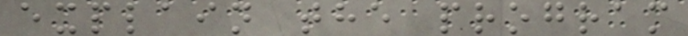explain the program
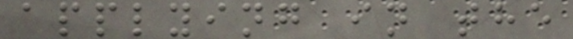applying in the
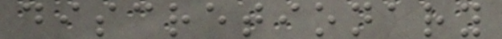discretionary
